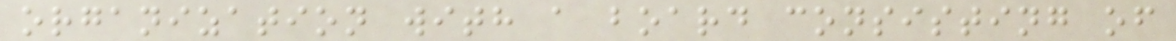organization with a board consisting of
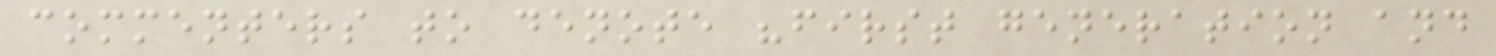commenters to denote "first generation and
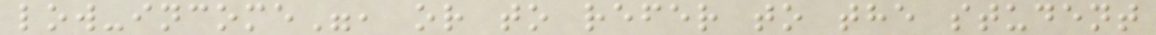low-income", or to refer to the student
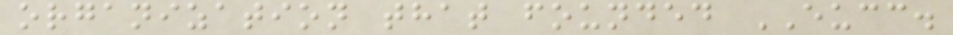organization that founded EUCC.
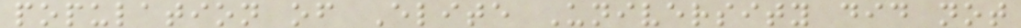population of Elite University did not
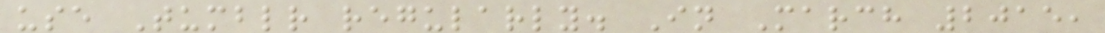use Tumblr regularly. In March 2015,
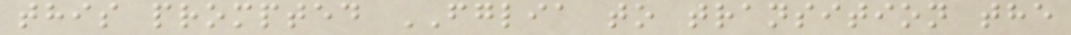this prompted FGLIA to transition the
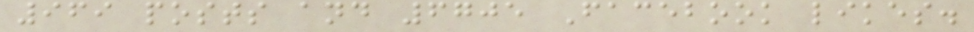969 posts and 6705 Facebook likes.
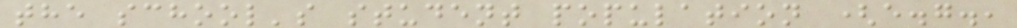the school's student population (e.g.,
